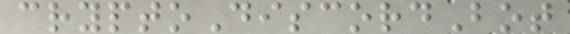cryptoDiscordBot
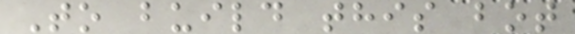To build this bot
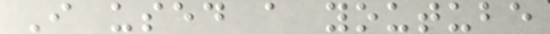I used a youtube
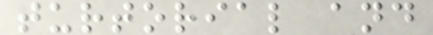turtorial and
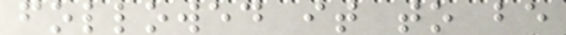followed it to be
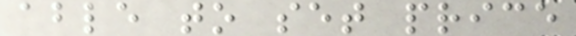able to set price
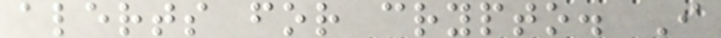alerts for crypto. I
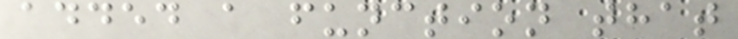added a function that
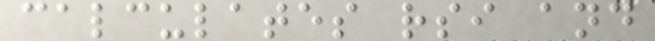calculates rsi and
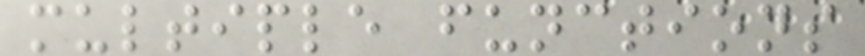multiple functions
